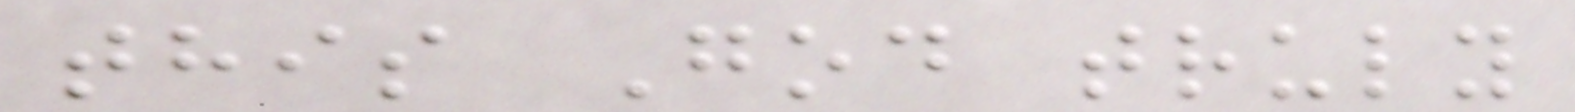this God truly
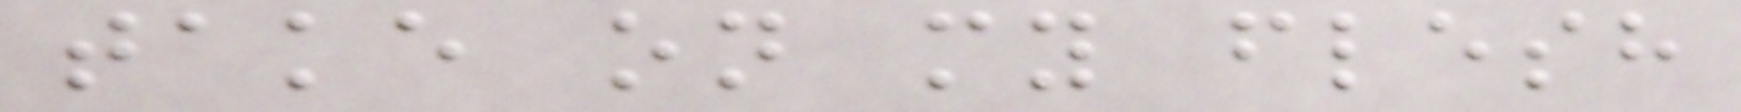take on my flesh
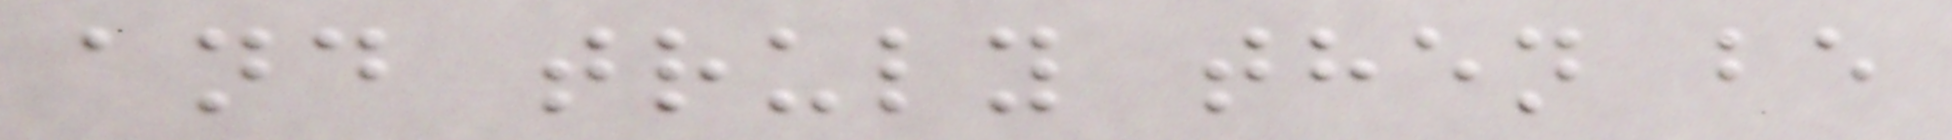and truly then be
